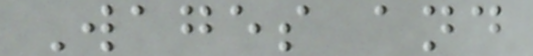Wages and
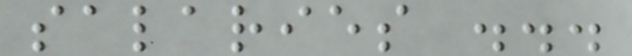salaries ...
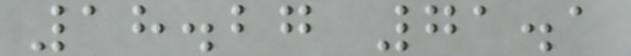18.27 71.1
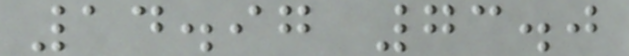14.97 73.0
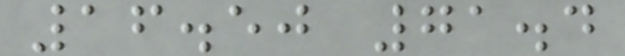16.50 71.4
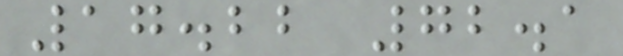17.22 72.1
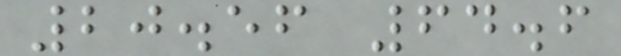20.56 64.6
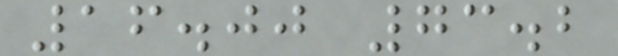16.00 73.2
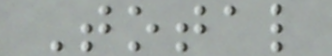Total
